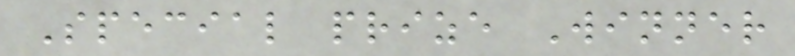Special prize Winner
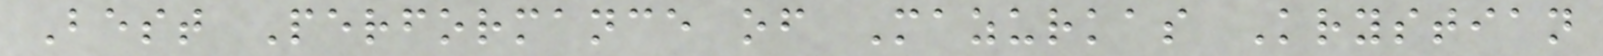Best Performance of Mazurkas Krystian
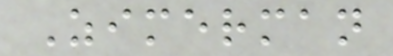Zimerman
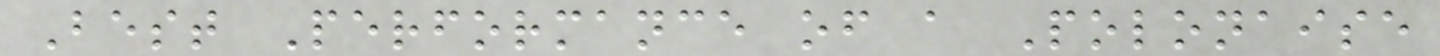Best Performance of a Polonaise
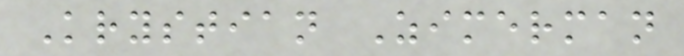Krystian Zimerman
